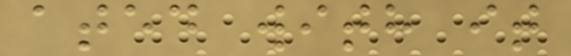ated with it
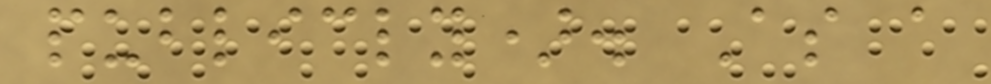publicly). As a
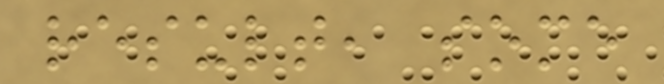result, some
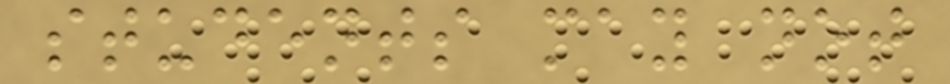students may not
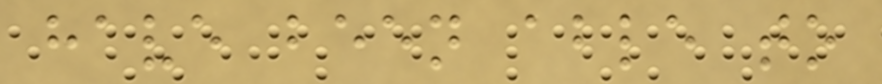have been able to
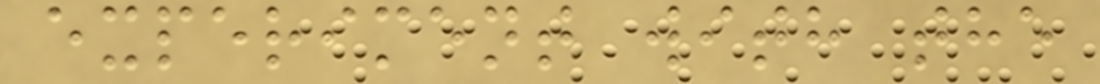experiment with the
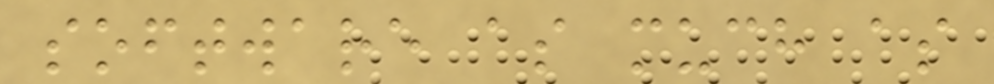software as much as
